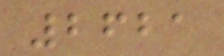2621
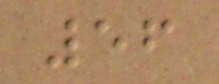56
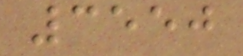3550
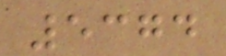5374
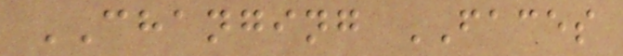CHANGING FACES
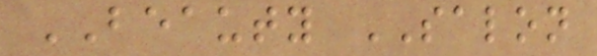BEAUTY SALON
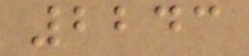2243
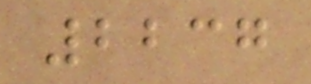2237
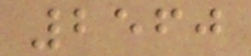2560
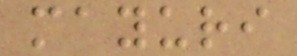mayuri
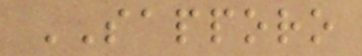SAPPORO
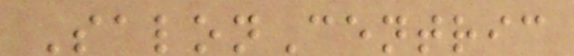SalonCentric
